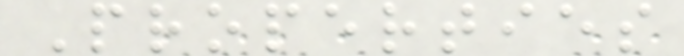Properties
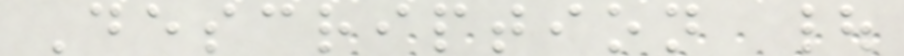Description |
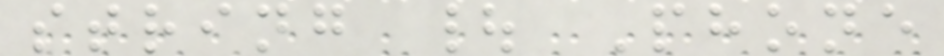string | Phone
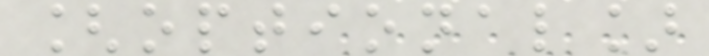[optional]
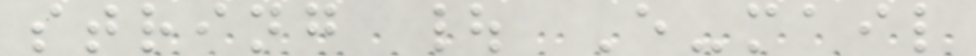string | E-mail
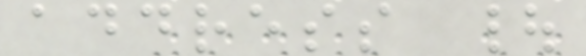address |
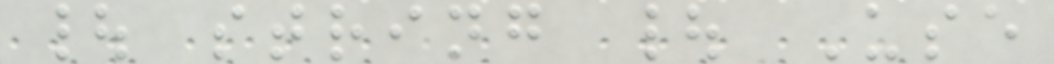| string | Use
